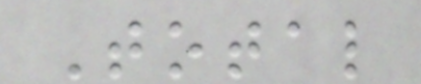Total
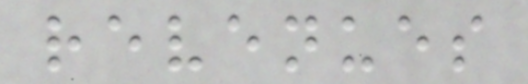revenues
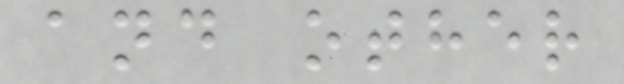and other
